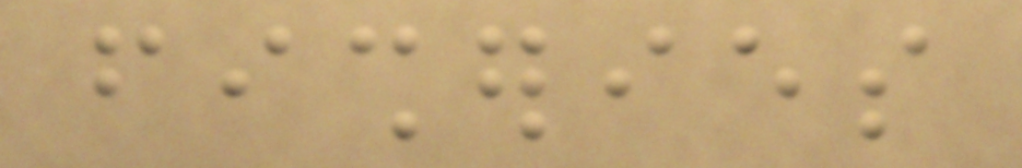fisheries
